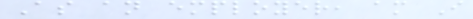As an employer, am I
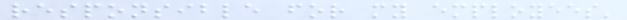responsible for my employees'
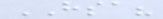HSA?
